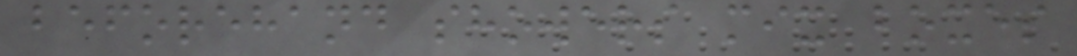beforehand showers mix boxes
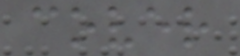cover
